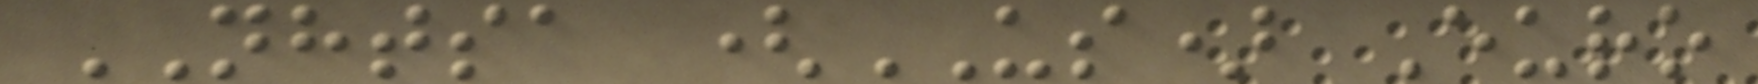NHTSA (US) Euro
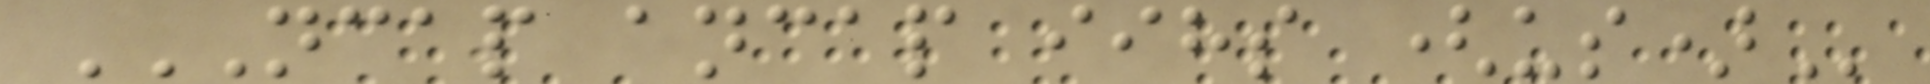NCAP ANCAP IIHS (US)
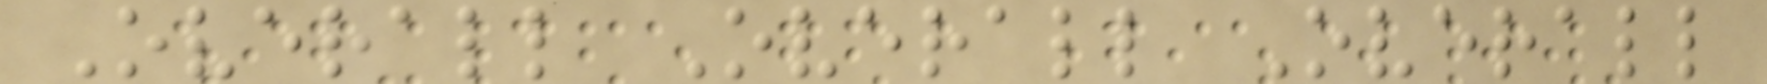Overall Overall Overall
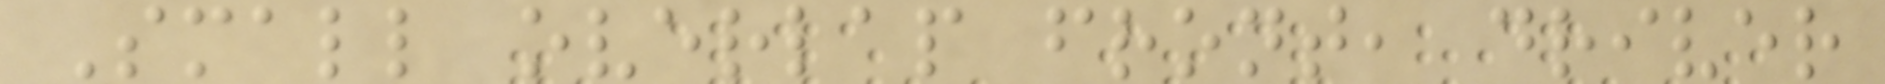Small overlap front, driver
